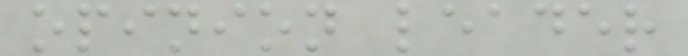opinion leader
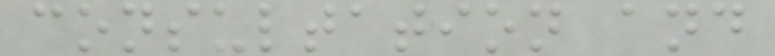consultation and
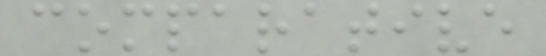comparative
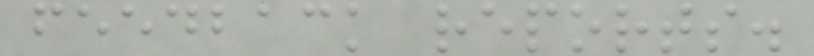feedback reports.
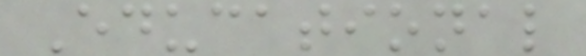Educational
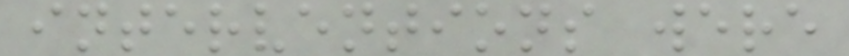interventions were
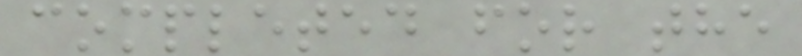completed for the
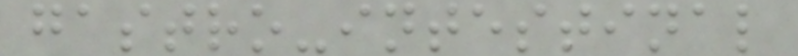gastro-intestinal
